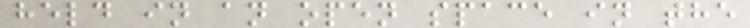held in an open space in the
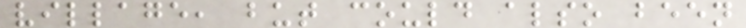village, but could also been
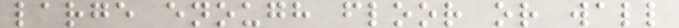large enough floor or wall
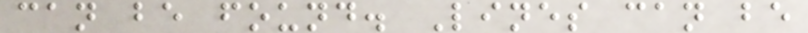can be found. Lines can be
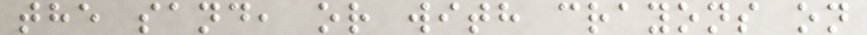the sand, or with crayons on
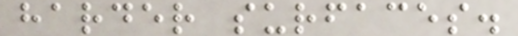harder surfaces.
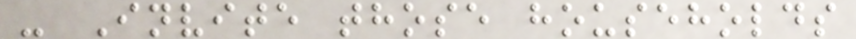- Invite those households
